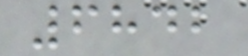6842
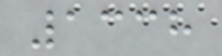1338
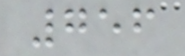756
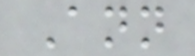Ann
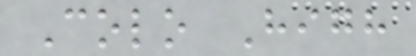Colo High
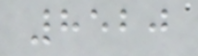8520
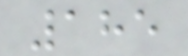185
